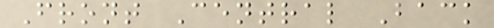Front Central Back
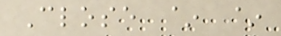Close ~ ~
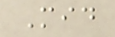Mid
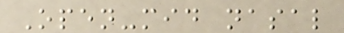Open-mid nasal
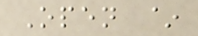Open ~
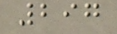297
